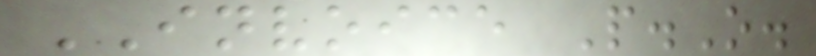INVOICE P.O.
